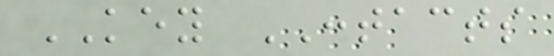KEY CONTACTS
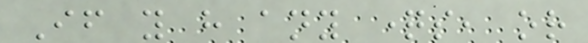If you have any questions, or
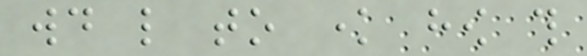would like to know how this
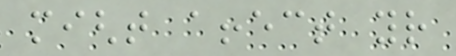might affect your
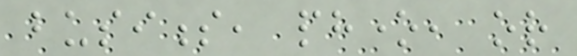business, phone, or
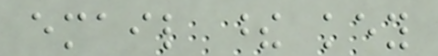email these key
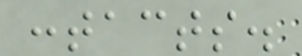contacts.
